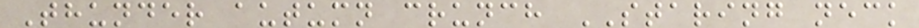Thunder autumn crunch STARING neck
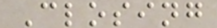Closing
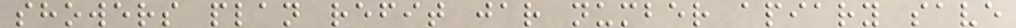showers plan refit jar number apiary save
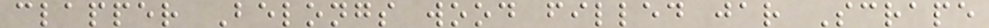clapper Belongs wood filled jar Scrape
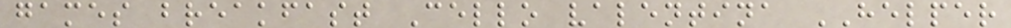games breakfast Cello valentina HELPER
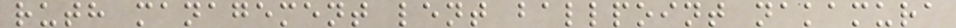ruth management lent ballpoint nakamura
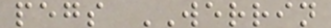pegs WERRIN
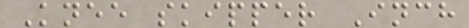Knee skipper Inch
